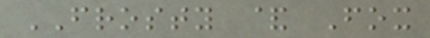FROSTY & Fox
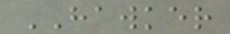HAWKER
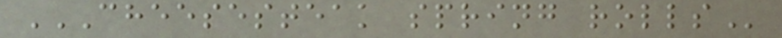CHEESESTEAK SPRING ROLLS
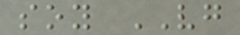soy VG
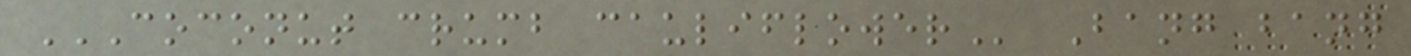COCONUT CRUMB CAULIFLOWER Bang bang
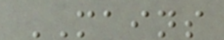MAINS
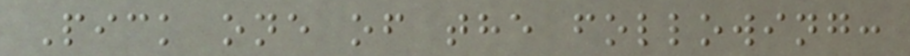Pick one of the following:
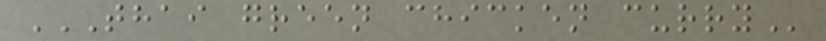THAI GREEN CHICKEN CURRY
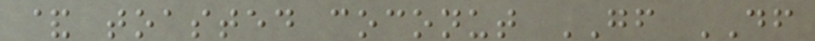& toasted coconut GF DF
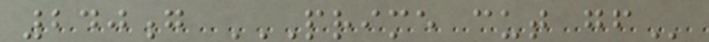240g PRIME CUT GF
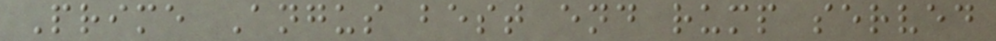Prime Angus best end rump served
